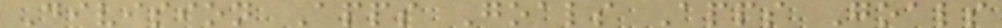Division Apps Goals Apps Goals
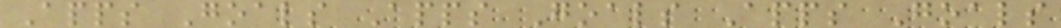Apps Goals Apps Goals Apps Goals
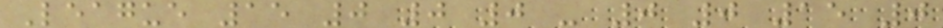League 15 0 0 0 - 0 0 15 0
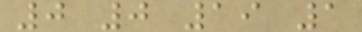0 0 19 1
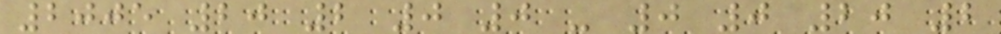2005 20 2 0 0 - 0 0 20 2
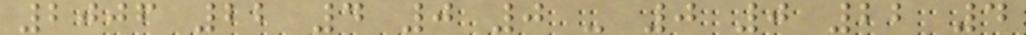2006 22 4 0 0 - 0 0 22 4
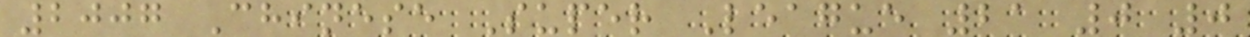2007 Chinese Super League 21 0 0
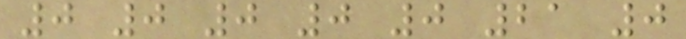0 0 0 0 0 21 0
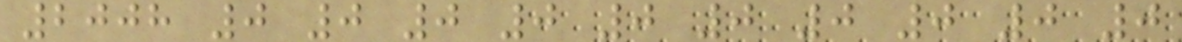2008 0 0 0 0 0 0 0 0 0 0
